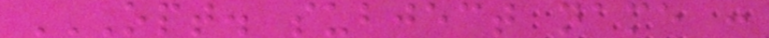OPT. SUBJECT NAME :
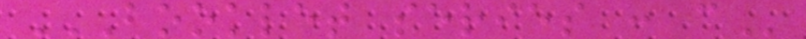BOOKLET SERIES : C
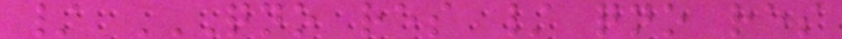/ QNO RES / QNO RES
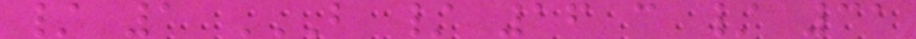/ 1 B / 16 C / 31
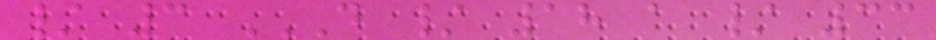/ 3 D / 18 A / 33
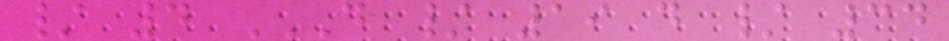/ 4 D / 19 D / 34
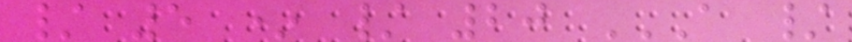/ 5 * / 20 A /
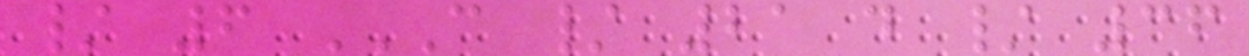/ 6 C / 21 D / 36
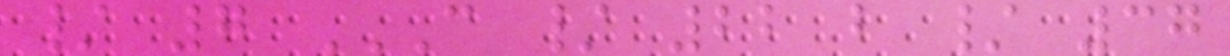/ 7 C / 22 B / 37
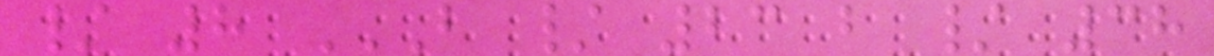/ 8 B / 23 B / 38
